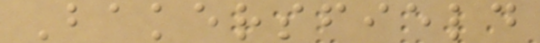Bakersfield
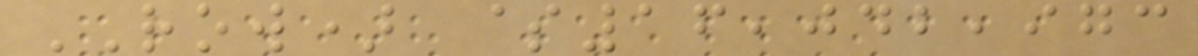ROW) $16,042,973
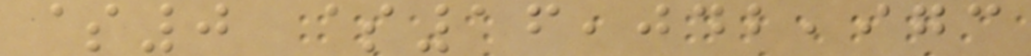$0 $16,042,973
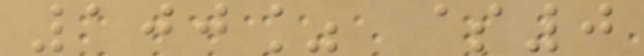100% $0
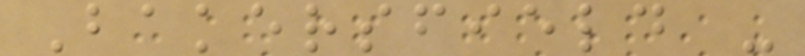Bakersfield -
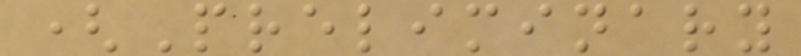(Preliminary
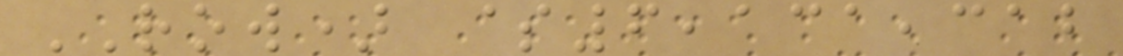ROW) $6,131,312
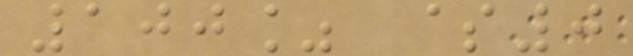100% $0
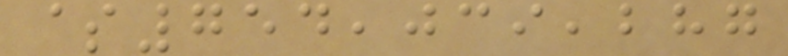$754,039,287
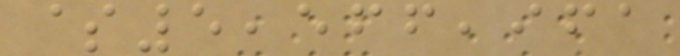$5,566,961
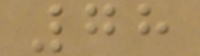78
